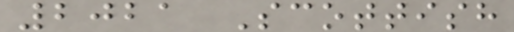2021 Scottish
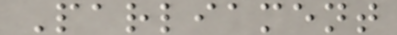Parliament
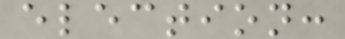election:
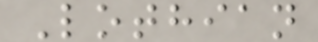Lothian
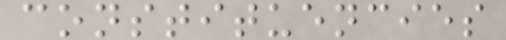constituencies
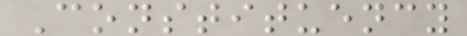Constituency
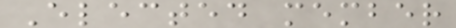Elected member
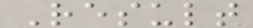Result
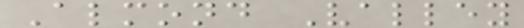Almond Valley
